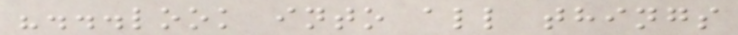"...look into all things
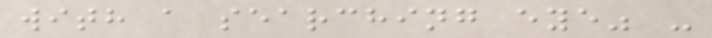with a searching eye" -
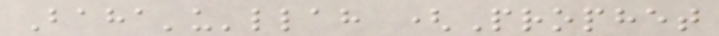Baha'u'llah (Prophet
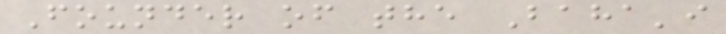Founder of the Baha'i
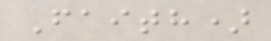Faith)
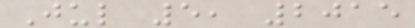Jul 5, 2015
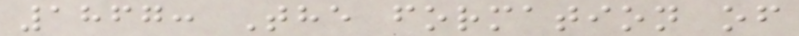1867: The formation of
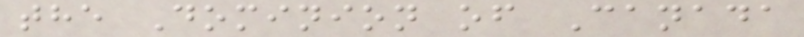the Dominion of Canada
